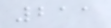211
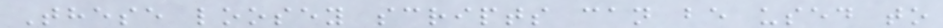These loosey scripts can be used to
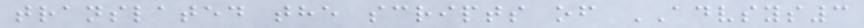translated the scripts of ADVSYS3
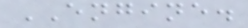ENGINE.
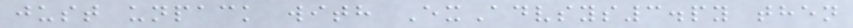just unpack with ExAdvsys3.py then
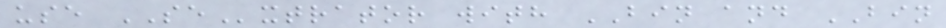use SExtrator with BIN and BIN
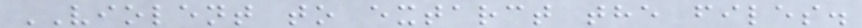VIOLENT to extarct the files.
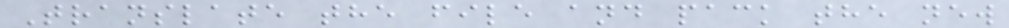Translate the file and pack the new
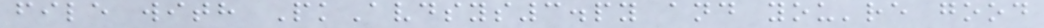file with PkAvdsys3.py and you're good
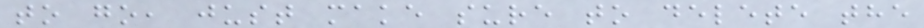to go, just make sure to delete the
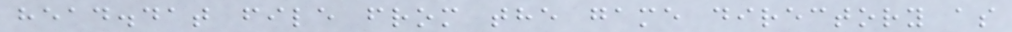head.dat file from the game directory as
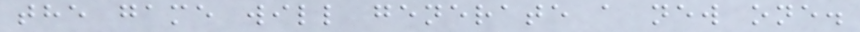the game will generate a new one.
